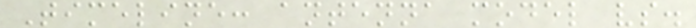Timeline: antenna model vs.
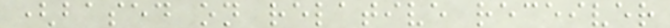(based on relative receiver
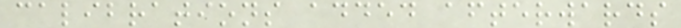calibrations added afterwards
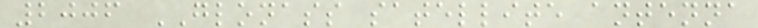2006 GLONASS satellite antenna
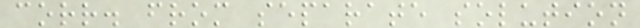corr. from separate solution
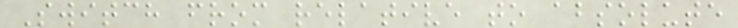Switch from relative to absolute
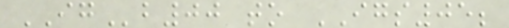IGb00 to IGS05;
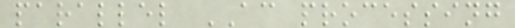parallel AC processing
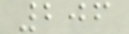206
